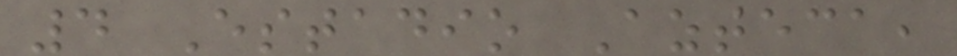4 Estadio Azteca,
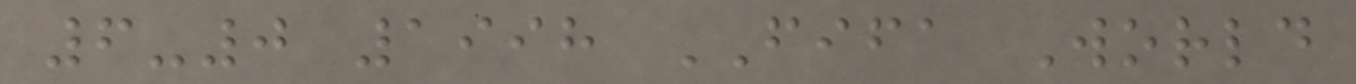6-0 1998 FIFA World
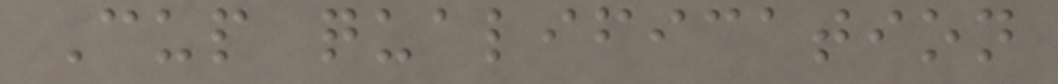Cup qualification
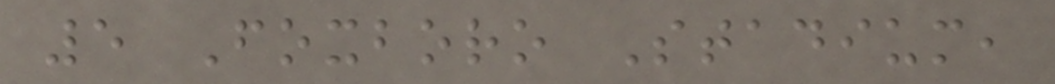5 Foxboro Stadium,
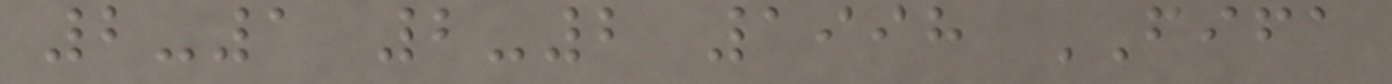2-1 2-2 1998 FIFA
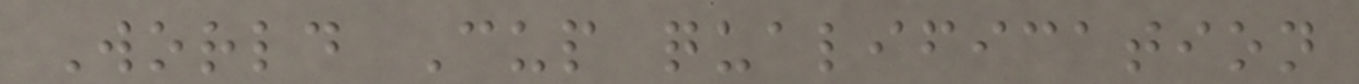World Cup qualification
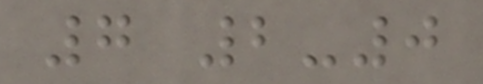7 2-0
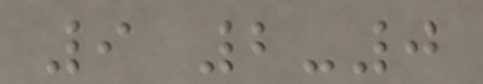9 2-0
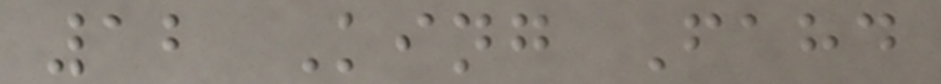12 King Fahd
